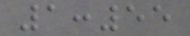1:55
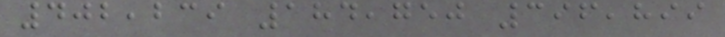402,239 184,750 396,899
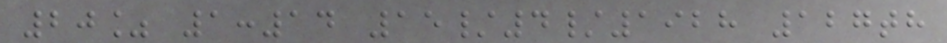20% 1:14 15/4/1928 127th
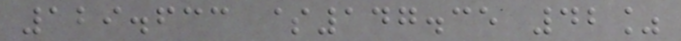129.633 $147.35 42%
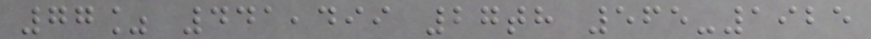77% 441,499 27th 565-1925
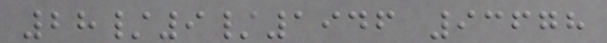28/9/1946 93678
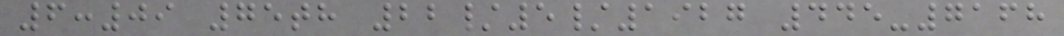6:09 75th 22/5/1927 445-7168
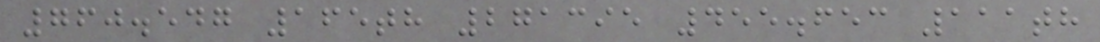760.547 165th 271395 455.653 111th
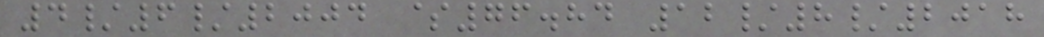4/6/2004 $76.84 12/8/2018
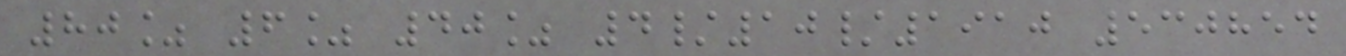80% 6% 40% 4/10/1910 530854
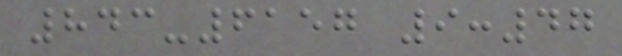843-6157 9:47
